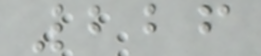226
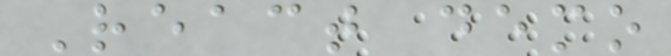React demo
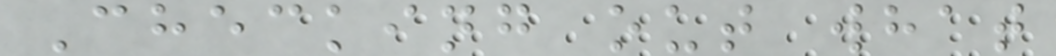Checking out what
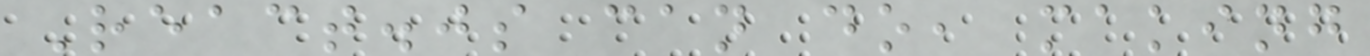React.js can do, making
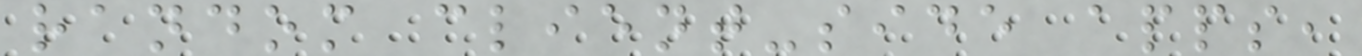random client-side apps,
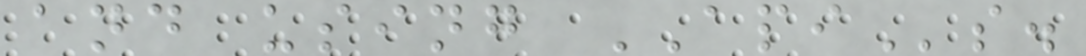and using APIs.
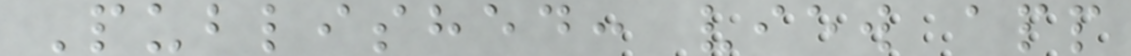Published: view app
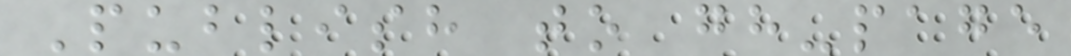Publish to gh-page
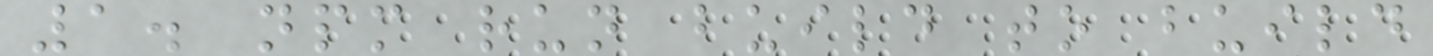1. npm run build to build
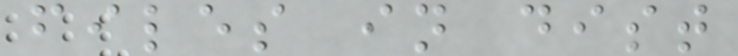files in dist
